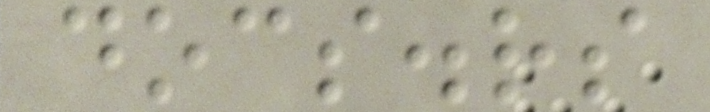docs.rs
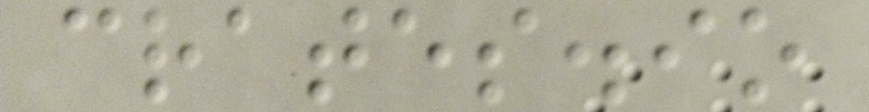crates.io
